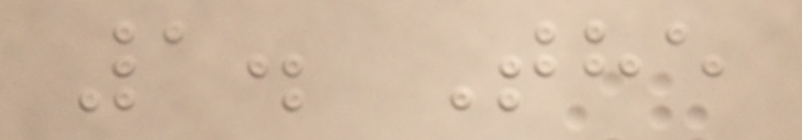1. The
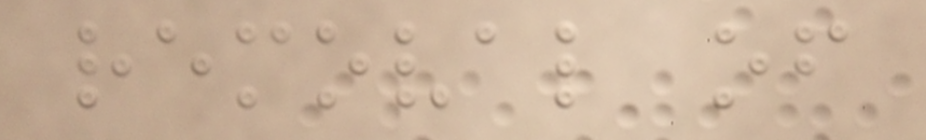removal of
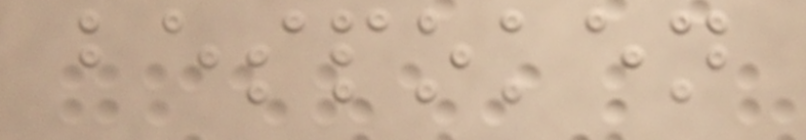bespoken
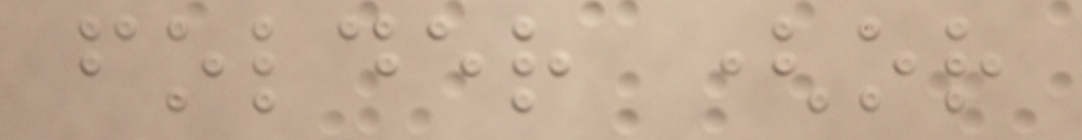folder (or
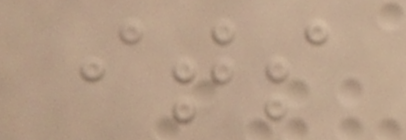its
